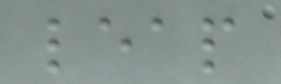leap
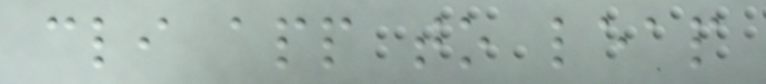cli app to leap
